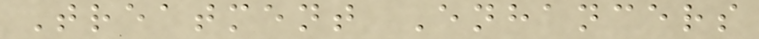Treatment Enhancers
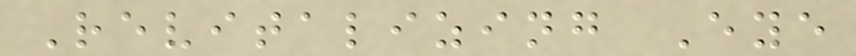Revitalizing Eye
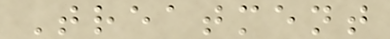Treatment
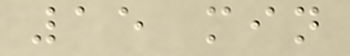15 min
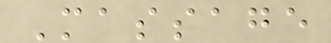Massage
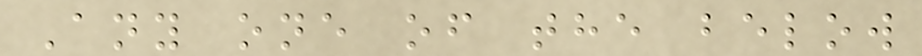Any one of the below
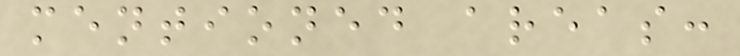mentioned areas:
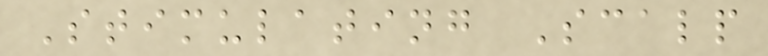Stimulating Scalp
